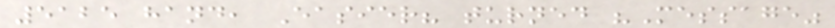5125 hand, Easier? turned "Message"
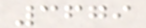3679
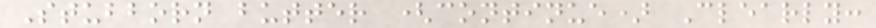Stubborn butter (continue) Clearly:
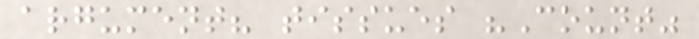argument? tissues "Count"
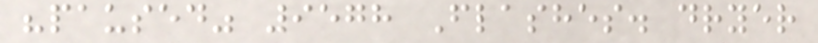"paused" 9578 Flashes. dryer
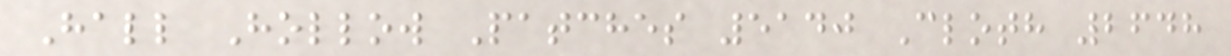Hall Hollow Patches 5140 Cloth 2648
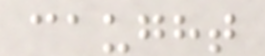caught
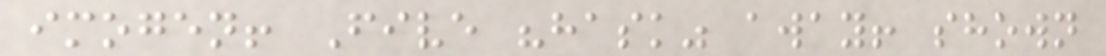imogen! Five "hask" away! shown
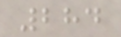284
